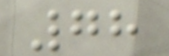78
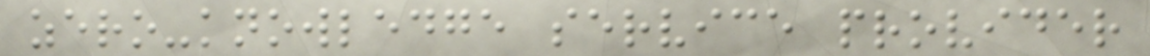zero-knowledge service provider
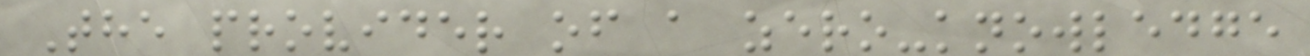The provider of a zero-knowledge
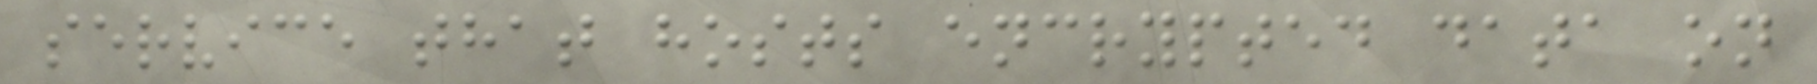service that hosts encrypted data on
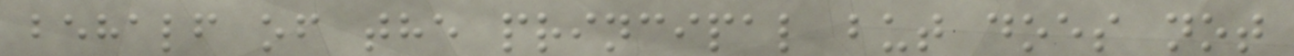behalf of the principal but does not
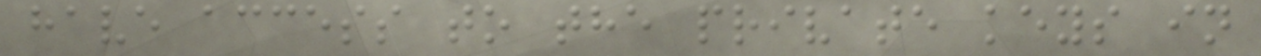have access to the private keys in
